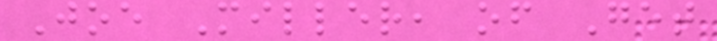Joe Miller, of Get
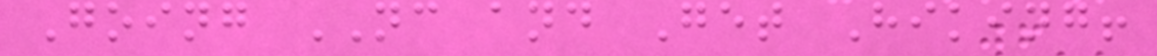Going NC and Get Hiking!
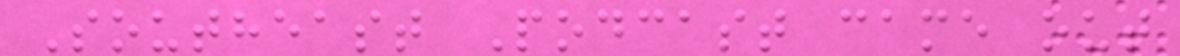Southeast Podcast came out
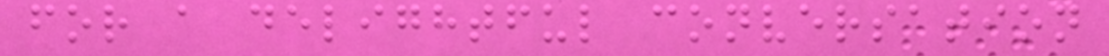for a delightful conversation
